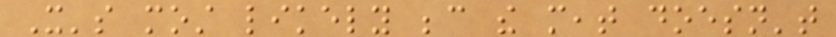It's most likely because the meat doesn't
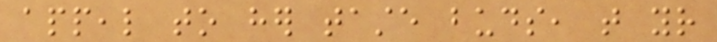appeal to her taste buds, that your
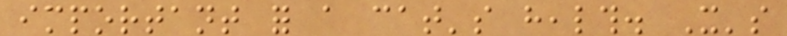important for a cat's health. It's
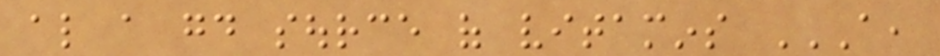also a good source of vitamins A,
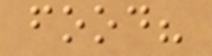food?
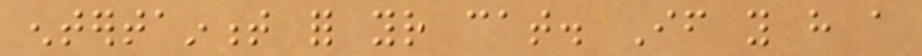entertainment for your cat. If you have a
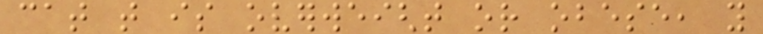cat that is overweight or obese, you
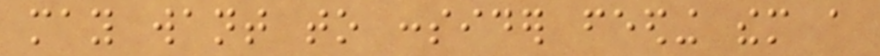may want to consider feeding them a
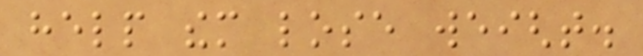help them lose weight.
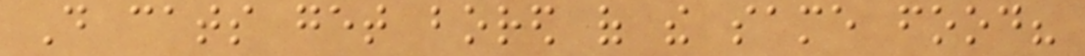Do cats get bored of the same food?
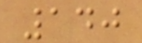140
